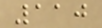110
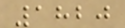1820
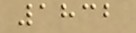1832
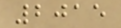2015
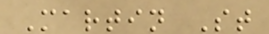Martin St
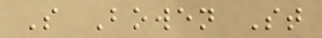S Bowen St
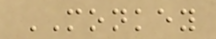MONKEY
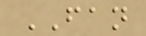FAN
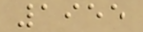1955
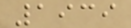1939
